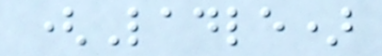(Ladle)
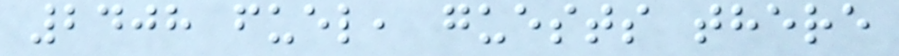2408 fuel, guests there
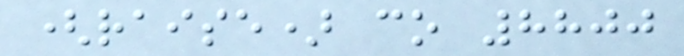(raise) co 8800
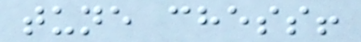tune chess!
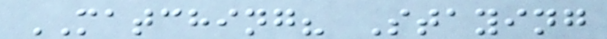MATCHING? Staying
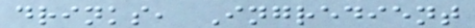drinks, Ingredient
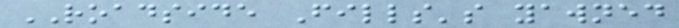ROADSIDE Fills's yawned
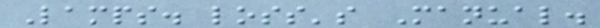Lamps. loss's Manual.
